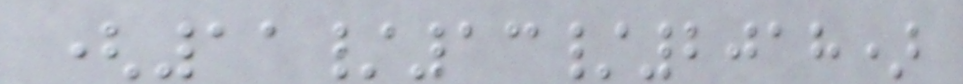(11/13/2018)
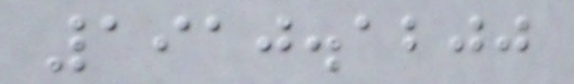1910.1200
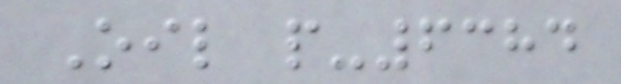Oil p-6384
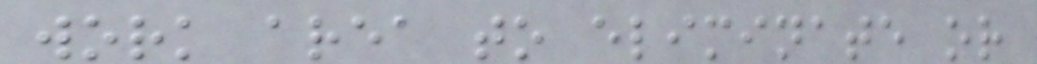work area to eliminate or
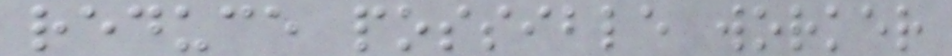reduce possible worker
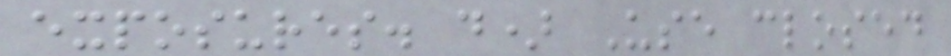exposures. d) Use closed
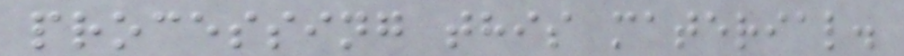processing this material.
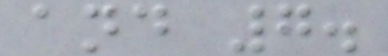and 7.
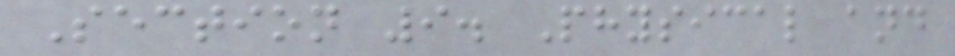Section 9. Physical and
